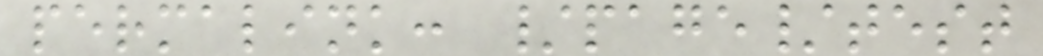permalink: /page/test
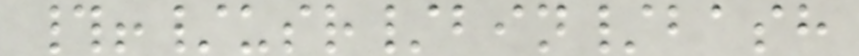#!/usr/bin/bash
